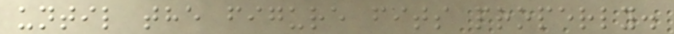until the figure fits properly.
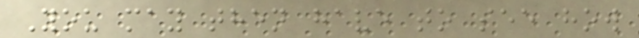You may then have to see how
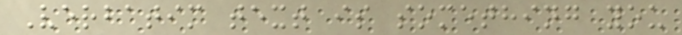Verbatim text is something you
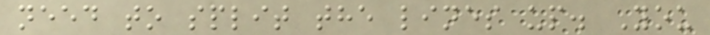need to split the lines up. You
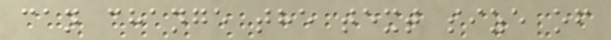can change the text size of
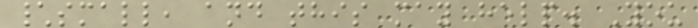\small, and this may help. You
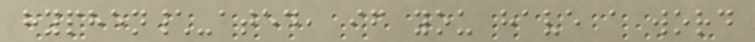hyphen\-ated, if you have a word
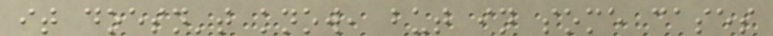it doesn't know, but in some cases
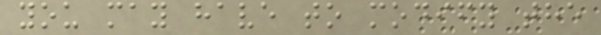you may have to modify the
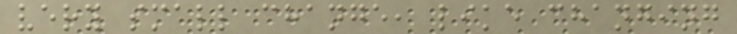very small change, like changing
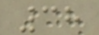38
